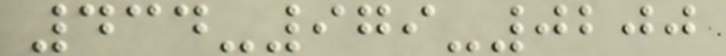434-979-0200
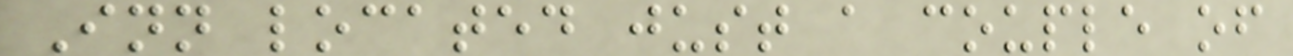Inn located just a couple of
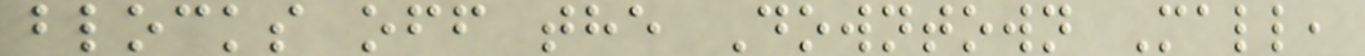blocks off the Downtown Mall,
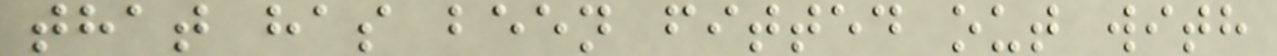that has been fitted out with
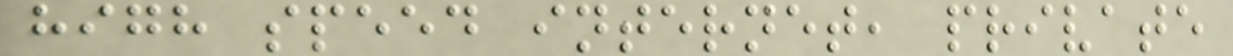high speed internet, private
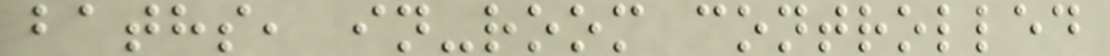baths, in-room controlled
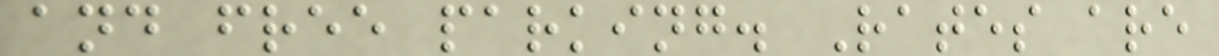and free parking. Rates are
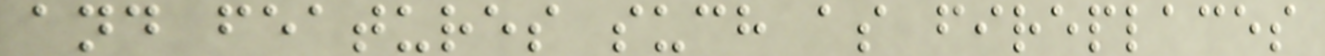and features such as fireplaces
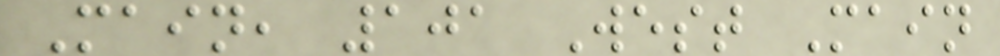Main, 101 West Main
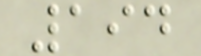194
